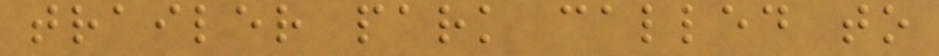trailer park called to
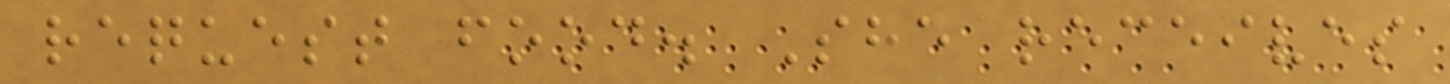request food. She receives
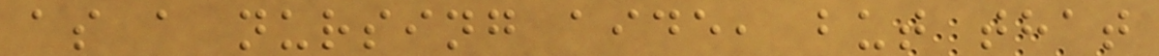as a nursing aide, but that
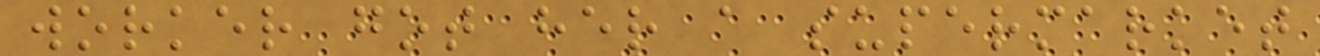worker got her a supermarket
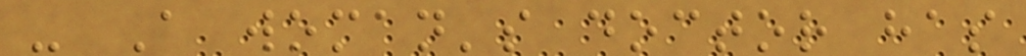- A woman's doctor has
